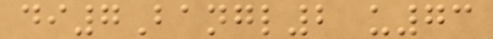di7Bangl2 u73
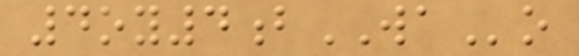4oy4bWAo
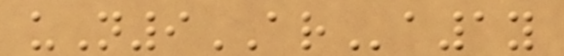uN9ARa1y
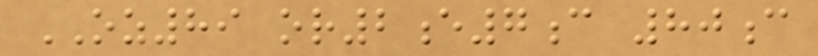OZ89 or2e7c 80c
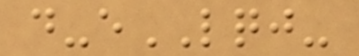d-eLQJ-
